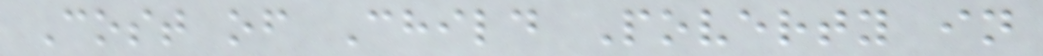Cost of Child Poverty in
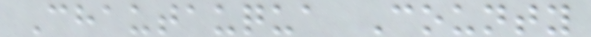Chautauqua County
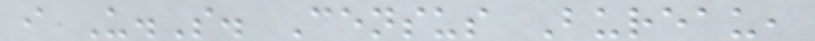i U.S. Census Bureau,
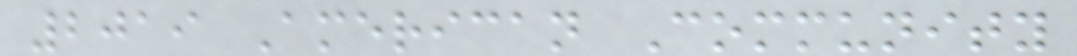2019 American Community
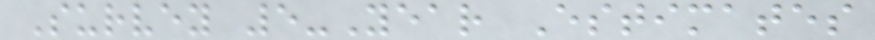Survey 5-Year Estimates
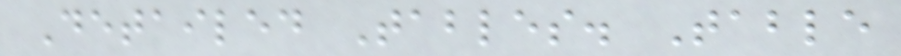Detailed Tables. Table
